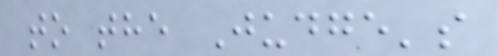to the Judge's
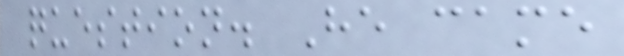question. He came
